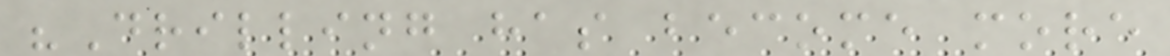"Drilling has become more
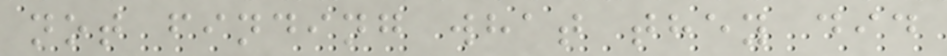not finding what they did
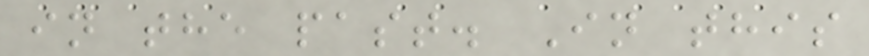in the past. In this
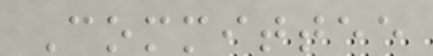Committee
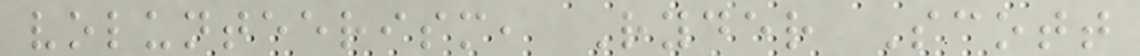volunteerism, Ryder Scott
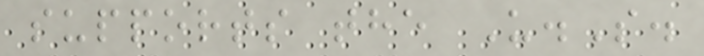supports the U.S.
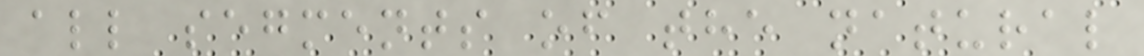all segments of the natural
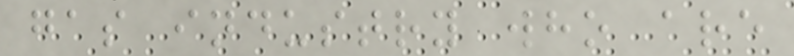gas industry who are
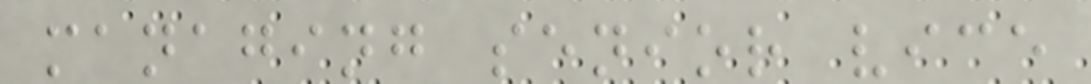managing senior vice
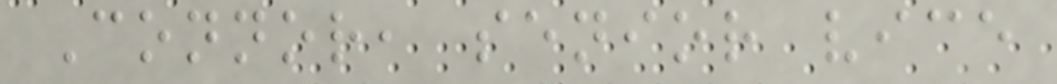Connor, senior vice
